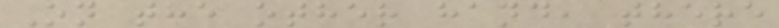On the other hand, there
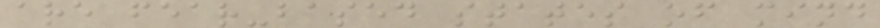are fear-based states of mind
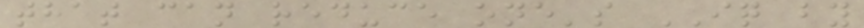that can reduce one's IQ by
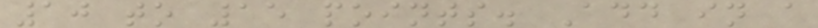10 to 15 points. Add in a
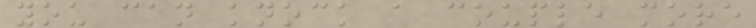you can knock a couple more
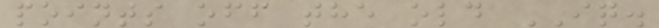points off the old IQ.
